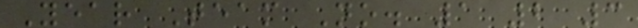Year Team No. 1 2 3
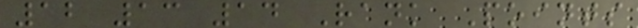12 13 14 Rank Points
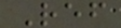Ref
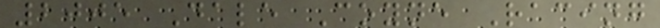2005 Dale Coyne Racing
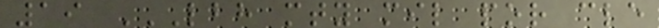19 LBH MTY MIL POR CLE
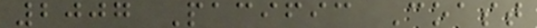2007 Pacific Coast
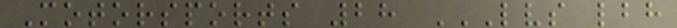Motorsports 28 LVS LBH
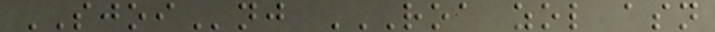SJOInj ROA ZOL ASN
